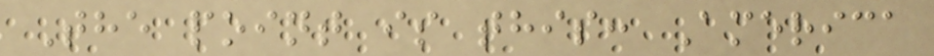The point is this: America
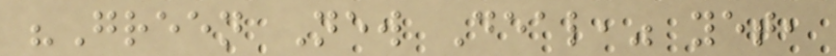"Green New Deal," yet,
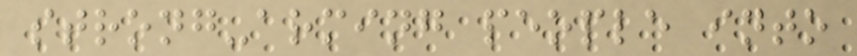strong-arming people into
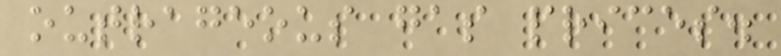outrageous gas prices.
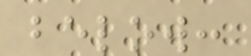below:
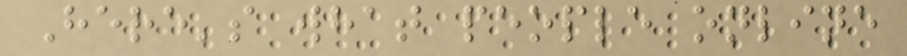Here's what people online
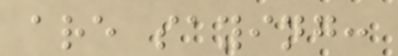are saying:
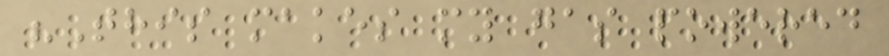"This makes my gas powered
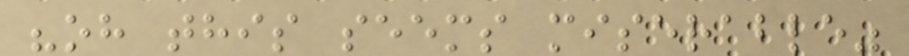"oh this seems miserable"
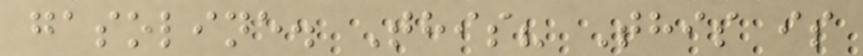gasoline. This? This is
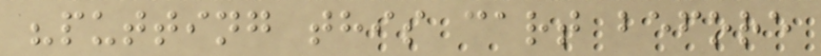"putting this cart before
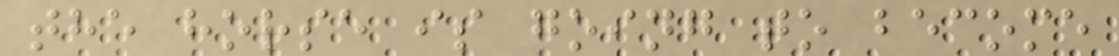the horse is going to become
